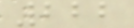222
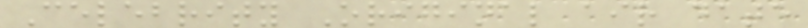Celebrity Original air date
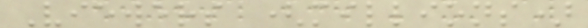Viewers (millions)
